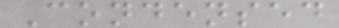Condensed
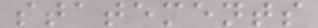statements
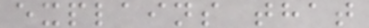explains that
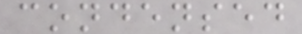condensed
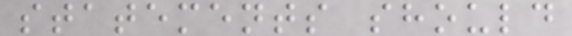statements should
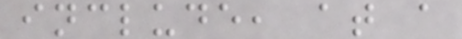include, at a
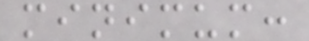minimum:
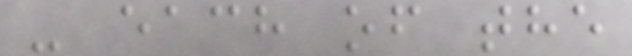- each of the
